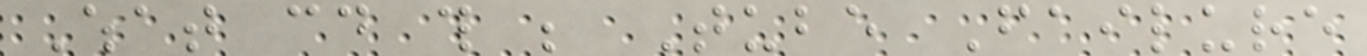What could this be Tube Failure
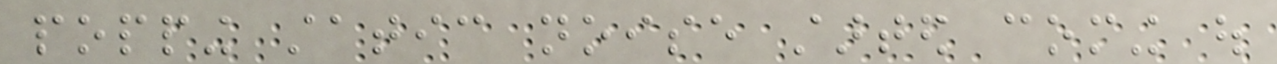popping static noise started coming out
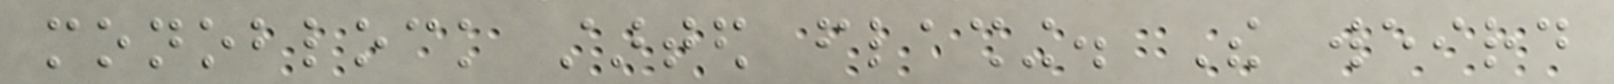monoblock started flashing. The weird
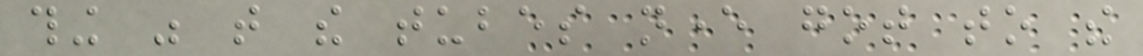thing was that the tubes never got to the
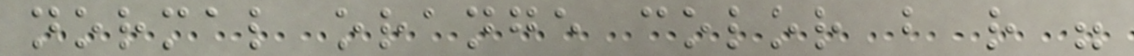normal orange color but rather were
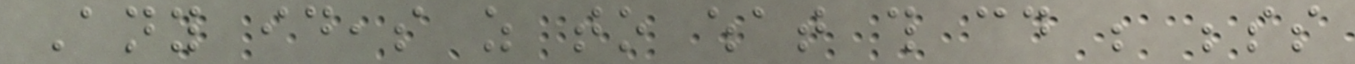Any ideas as to what this could be besides
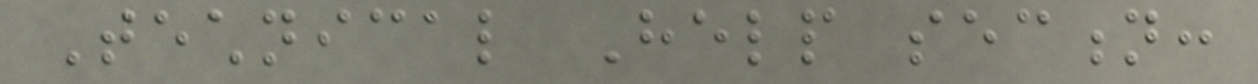Technical Help section:
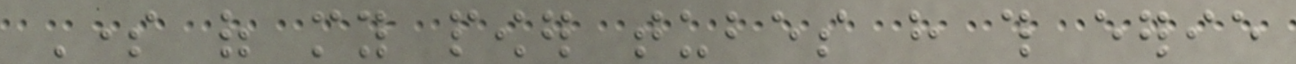Some of my power tubes have this eerie
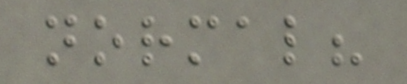normal?
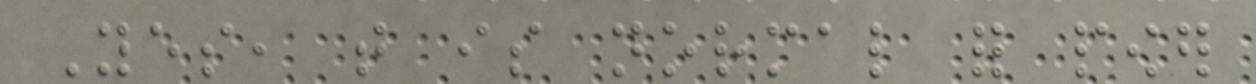Yes, that is normal for power
